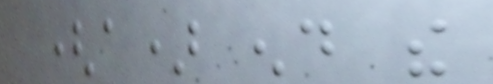(a) end the
